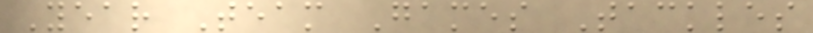Year Team Games Tackles
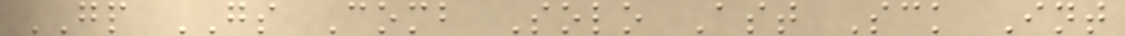GP GS Comb Solo Ast Sck Int
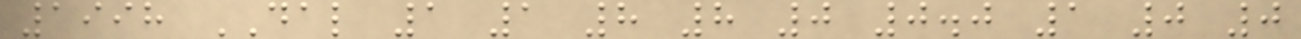1998 DAL 1 1 8 8 0 0.0 1 0 0
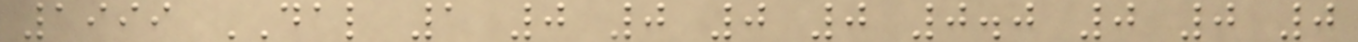1999 DAL 1 0 0 0 0 0.0 0 0 0
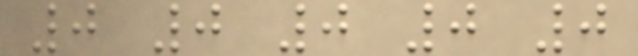0 0 0 0 0
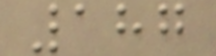187
